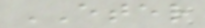ETER
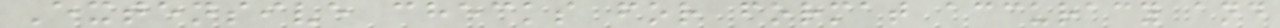Extensive checks for format accuracy and
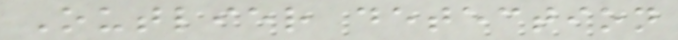Outlier detection
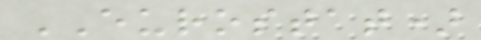EUROSTAT)
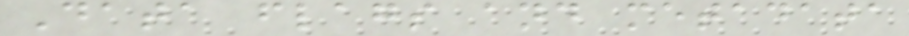Data flags and metadata
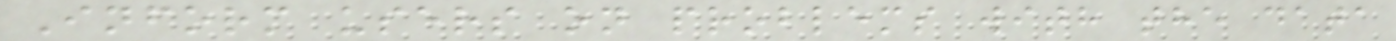Inform users on problems with the data
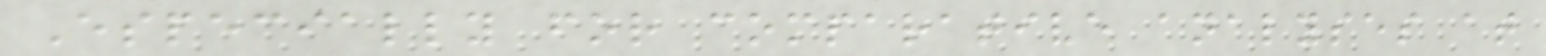Especially for comparative analyses at
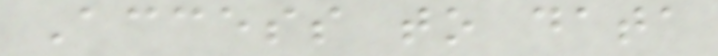Access to data
